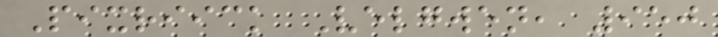Pixriick Velgwen, 950
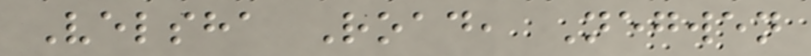Velsha Road, Negwen
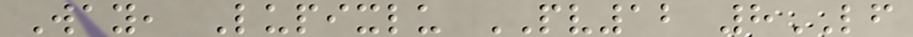Way, Lupixlu PV12 8LF
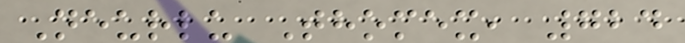Neurlu Thomex, 724
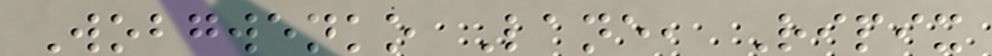Wobgwenko Lane, Ripix
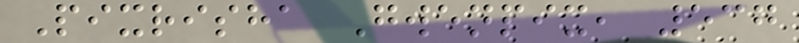Pixrisha Gwenpix, 537
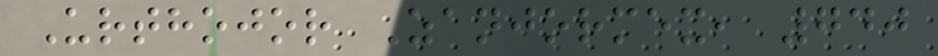Urthojor Zanjormex, 740
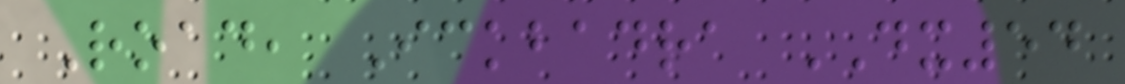Road, Ickbadra DX54
